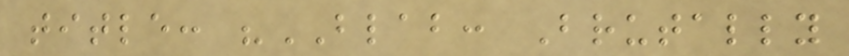title: "BLAB: Brutally
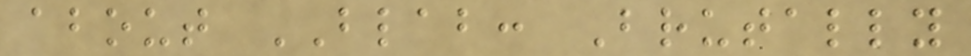about BLAB: Brutally
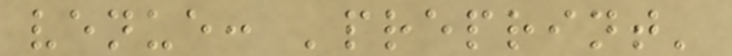venue: 'preprint'
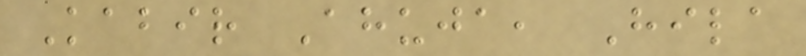Kabir Ahuja, Hila
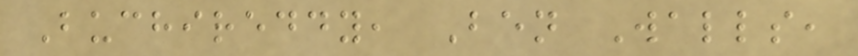Buchireddy, Ben Walls,
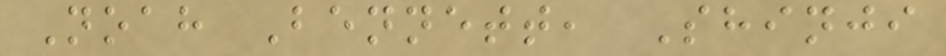Noah Bennett, Shinji
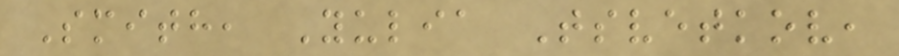Smith, Yulia Tsvetkov,
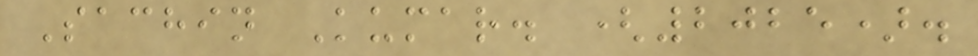Sachin Kumar. (2025).
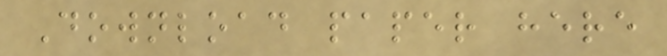Download paper here
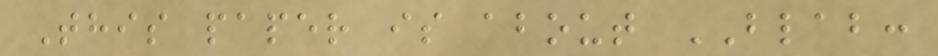This paper is about BLAB:
